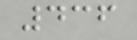436
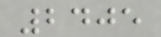2405
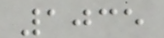1035
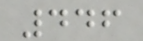446
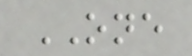ONE
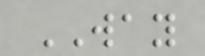WAY
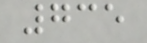735
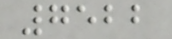7522
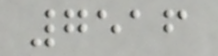7516
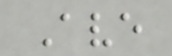Ave
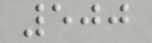500
